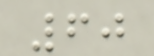60
